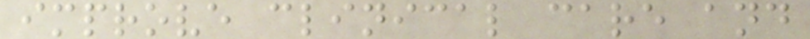improve clinical care and
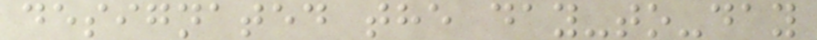designated the day-to-day
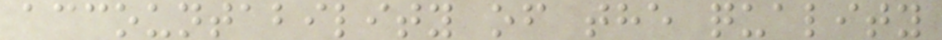accountability of the quality
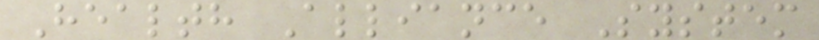Health Alliance System
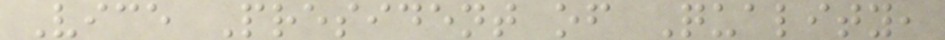Vice President of Quality,
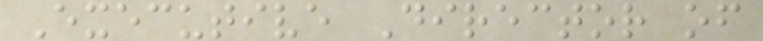Executive Director of
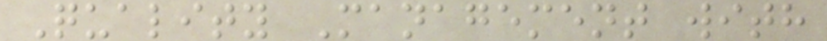Quality Management with
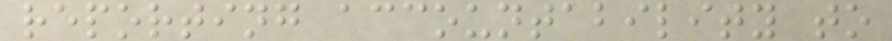reporting accountability to
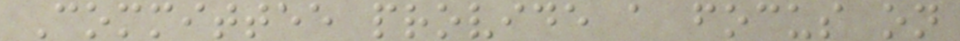Committee provide a focus on
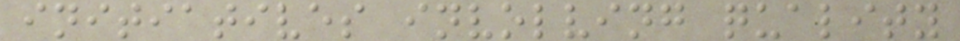initiatives involving quality
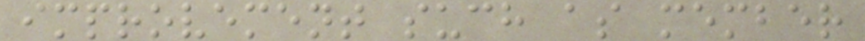improvement such as member
